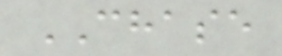CHASE
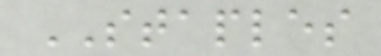STAPLES
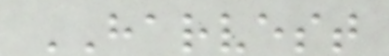HARVEST
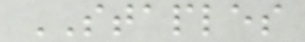STAPLES
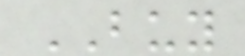BUY
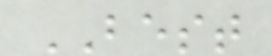BEST
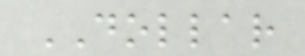DOLLAR
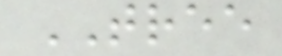TREE
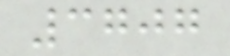3707
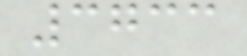3733
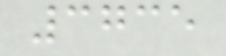3735
